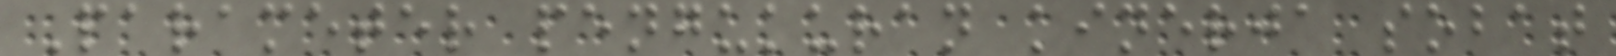Parameter pengukuran kinerja sobat
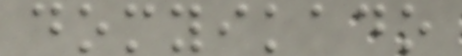domyikado
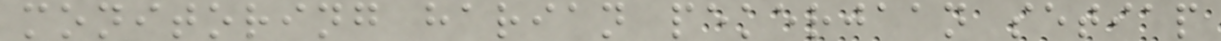monitoring harian pekerjaan setiap
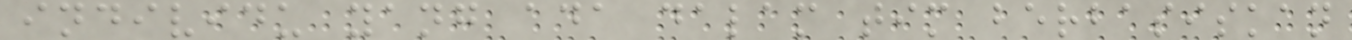individu yang ada dalam tim berbasiskan
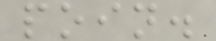poin.
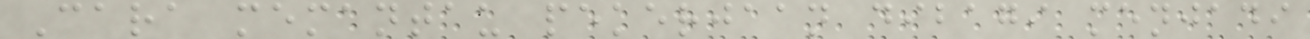Cara memantau pekerjaan dibagi menjadi
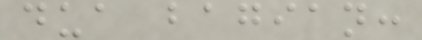dua bagian:
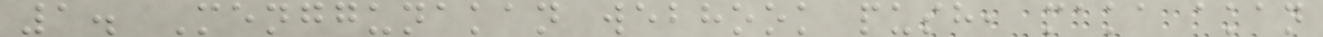1. Menggunakan webhook push, maka akan
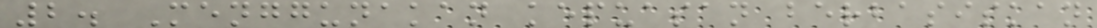2. Menggunakan kepuasan berbasiskan
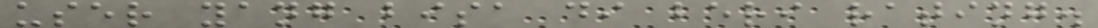user yang bisa di beri rating.
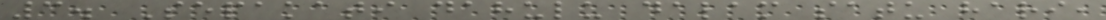3. Sepakati dahulu dalam satu hari,
